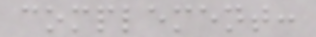complement:
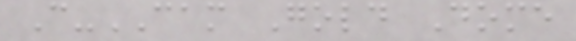C-CAM Gold Dome
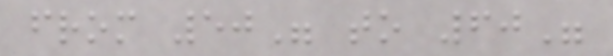from 50" to 60"
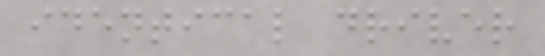identical driver
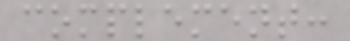complement:
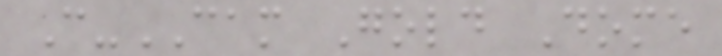C-CAM Gold Dome
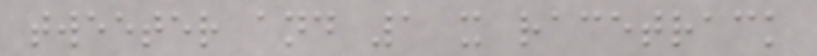tweeter and 1 x racetrack
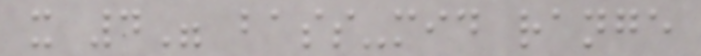x 4" bass-mid range
